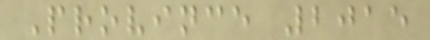Province 2015
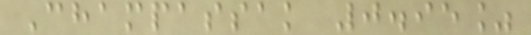Champassak 0.95%
